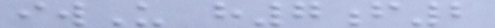iwU h7f2
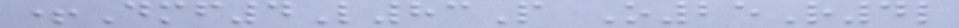+Dmf4L83P O25R4l
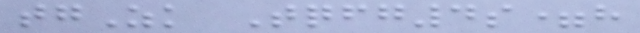tgZk Tqfg4s=h
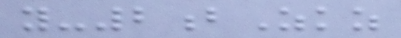y-2bZkz
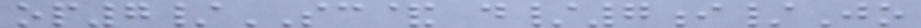op7/SC& d/7i/Jo
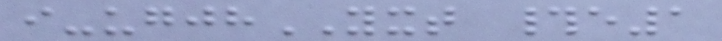i-ugjhYXT #e1
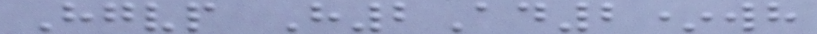Hgvp H2Ad2*wh
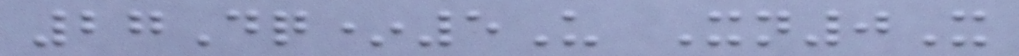27Dq*5U Xn0X
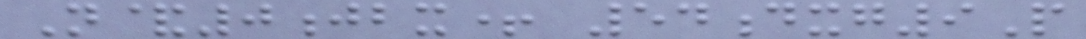N&0jbx+ 54dxg9P
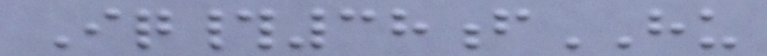Iq#38fHU
